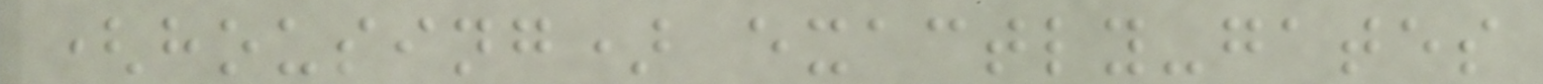(housing) exactly-gates
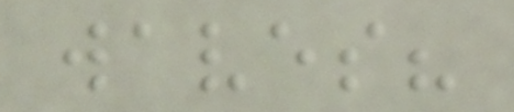waves?
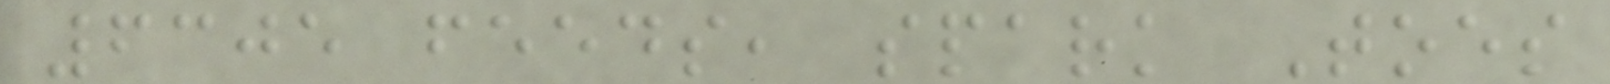6305 feeds, spark Toes
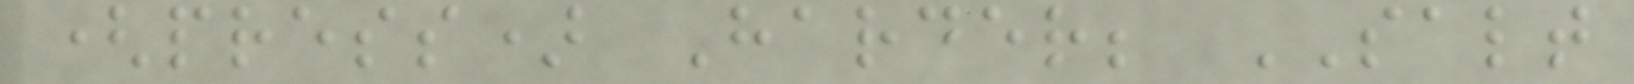(press) Harder; SALT
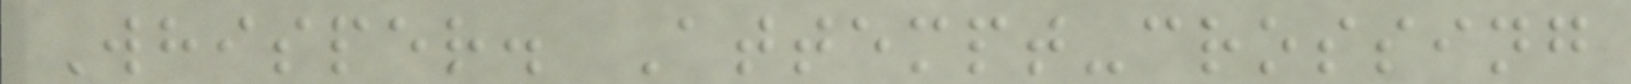Whisper. Attempt-crossing
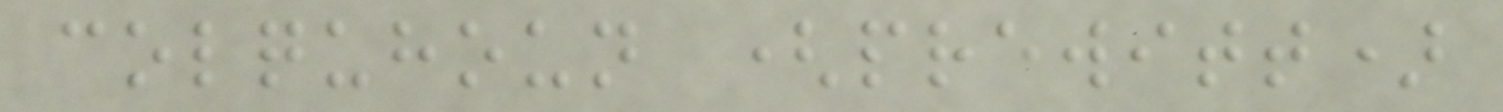colquhoun (prewitt)
